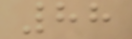88
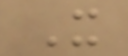X
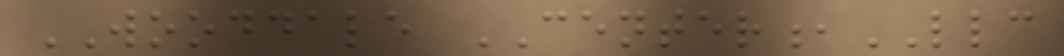WOODDALE CENTER,LLC
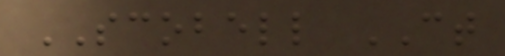SCOBELL CT
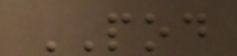POD
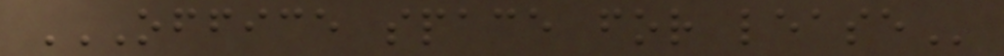OFFICE SPACE FOR LEASE
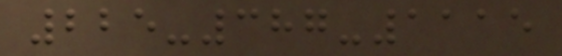225-387-1115
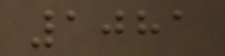1081
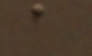a
